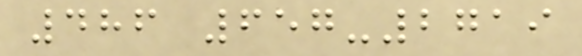486 657-2719
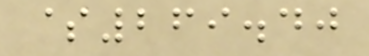$269.40
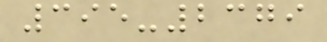395-2379
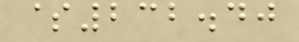$232.40
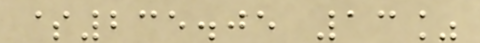$235.05 13%
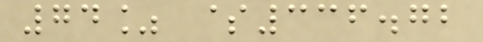74% $336.72
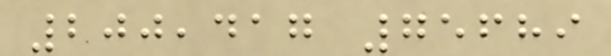200,417 75689
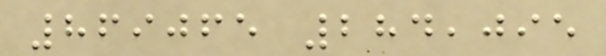869065 284,095
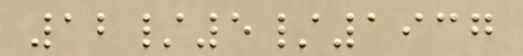12/5/1937
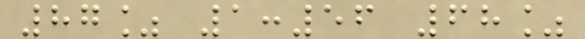87% 1:56 68%
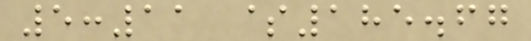5:11 $185.67
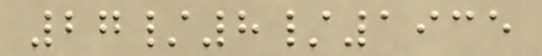27/8/1935
